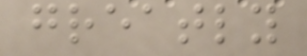greatly
